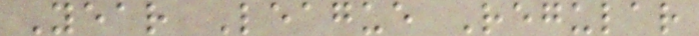Year League Regular
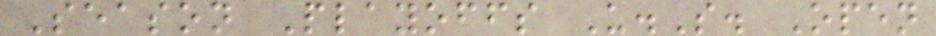Season Playoffs U.S. Open
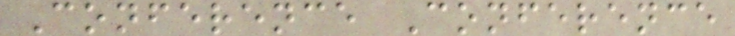Conference Conference
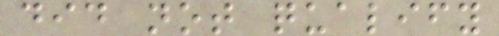did not qualify
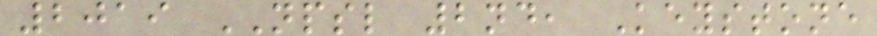2019 NPSL 2nd, Keystone
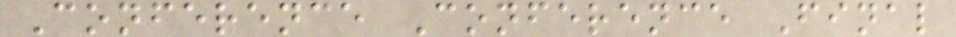Conference Conference Final
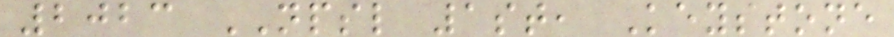2023 NPSL 1st, Keystone
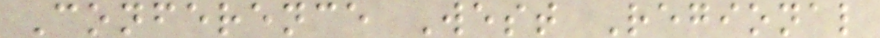Conference West Regional
